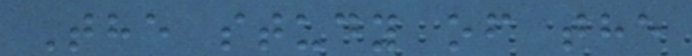The study of the
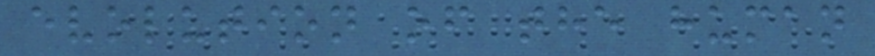evolution of the human
